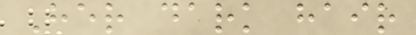Her dark hair
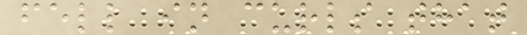fell in curls that
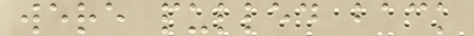were pulled back
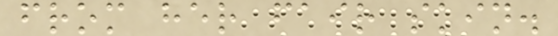from her fair skin.
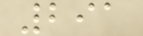291
